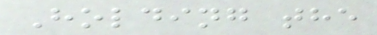Holding the
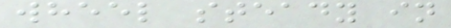wheel steady in
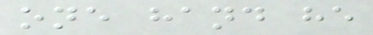one hand he
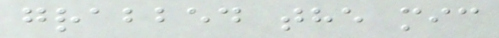grabbed the mic
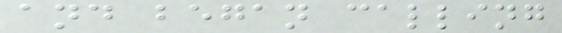and began calling
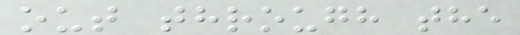out through the
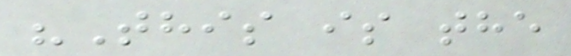"This is the
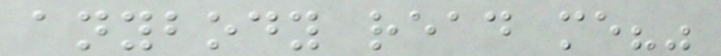anybody read me?"
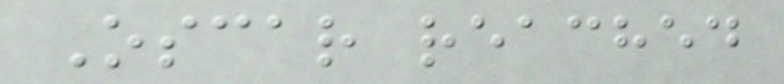Oscar reached
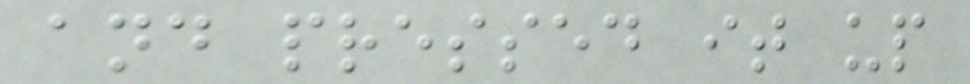and pressed it up
